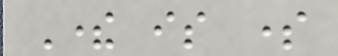There is some
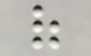of
